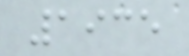1935
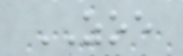ZOE
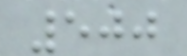500
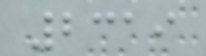2319
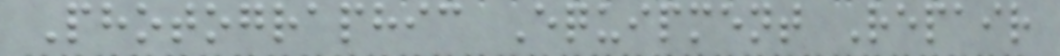Photographic Equipment Repair
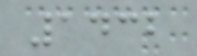1432
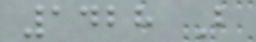1428 B
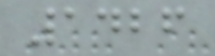1426
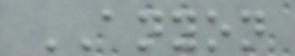ANYON
